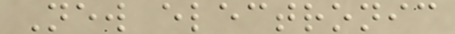New electronic
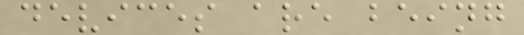devices are being
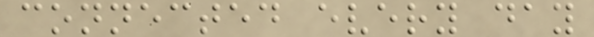connected every day
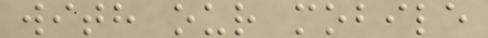with our mobile
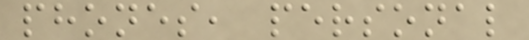phones, personal
